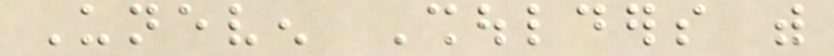Uneven Shoulders with
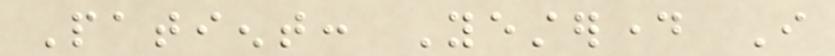Patient: Yesterday I
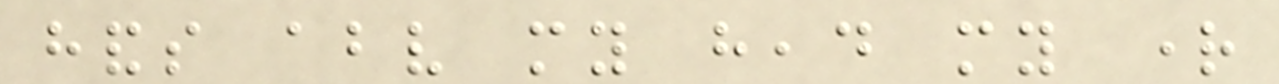hands above my head my right
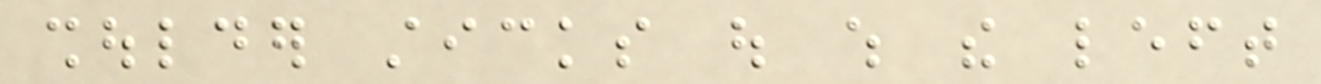shoulder sticks out which the left
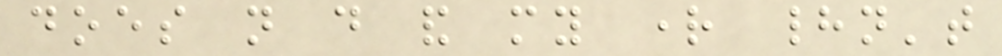does not do and my right hadn't
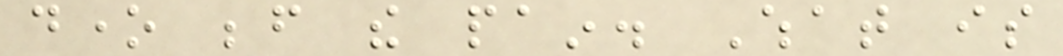done before the pain. What is
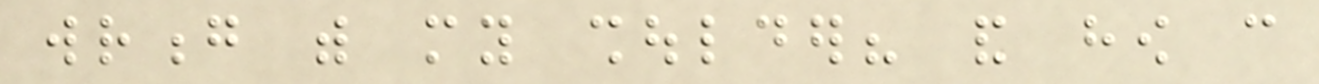wrong with my shoulder? and how can
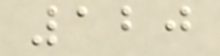120
